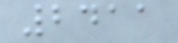2411
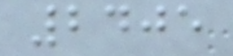2405
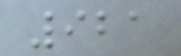921
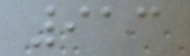913
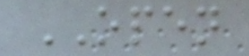OPEN
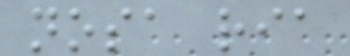nosa ria
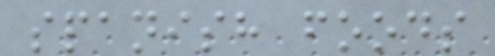spanish foods
